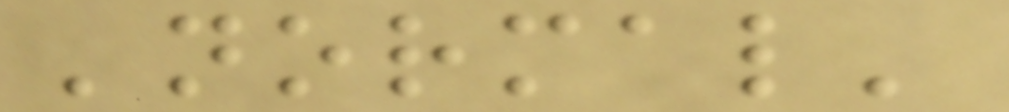'normal'
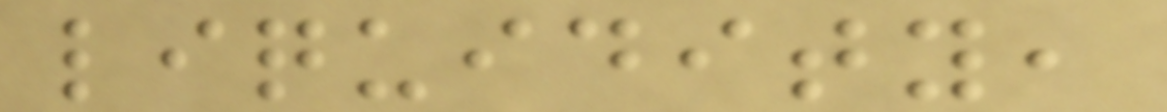liquidity,
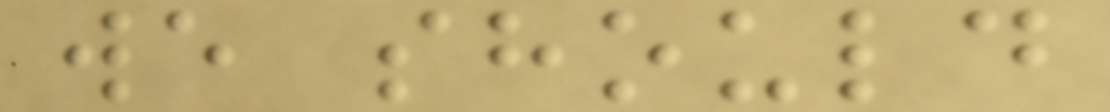we should
